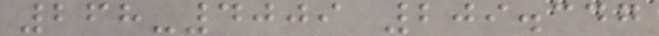268-4009 209.347
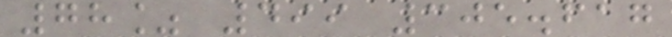78% 499 305.617
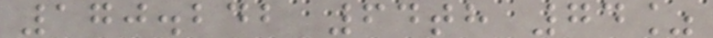170.242 64th 74%
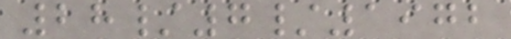28/7/1972
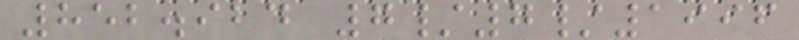852.924 7/7/1996
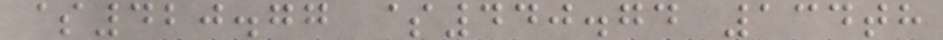$420.77 $440.74 134th
